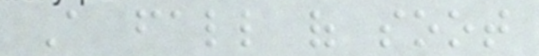A fall of soot
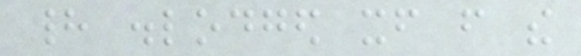had dislodged itself from the
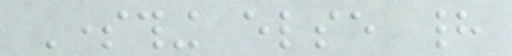Something else had
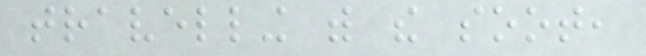travelling with the soot,
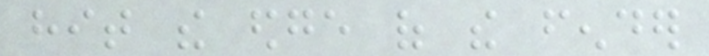hit the edge of the fender
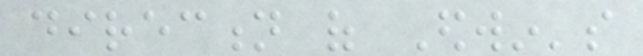direction of Edwin's
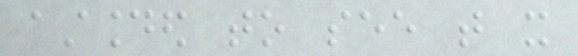astounded to see that it
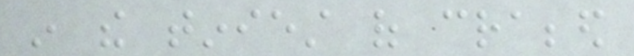in the tiniest of crabbed
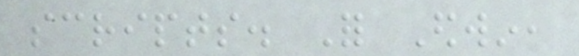scripts. For Edwin,
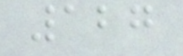127
